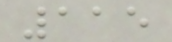115
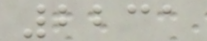2231
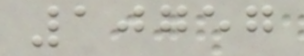10757
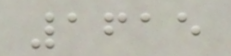1615
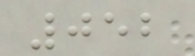052
